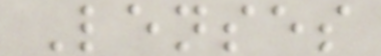Lenses
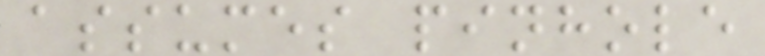assumes pinhole
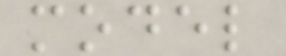model
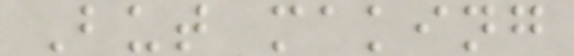But making
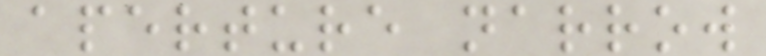aperture narrow
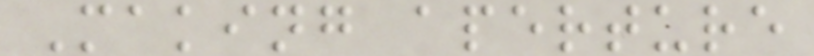Making aperture
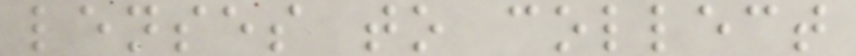lenses to collect
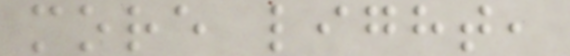more light,
